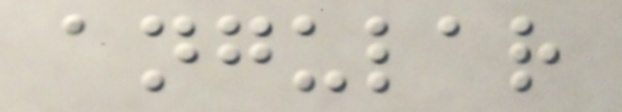angular
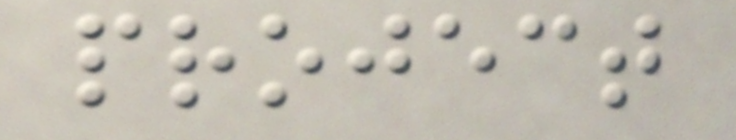project
